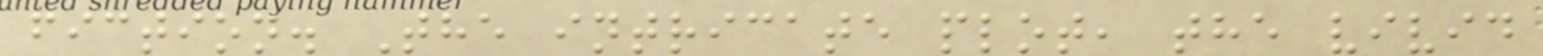fiction. The intricate plot, the vivid
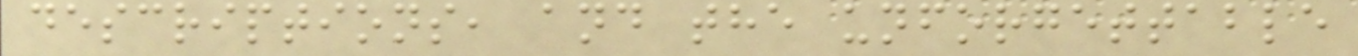descriptions, and the unforgettable
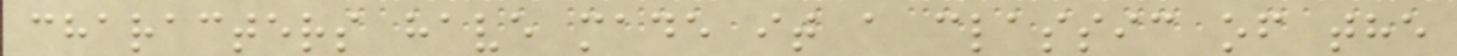characters have made it a classic of the
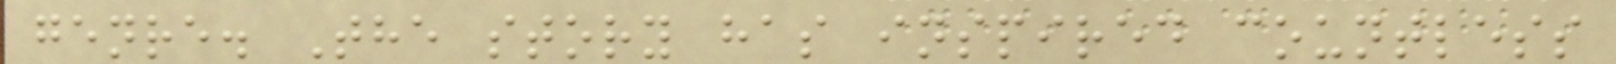genre. The story has inspired countless
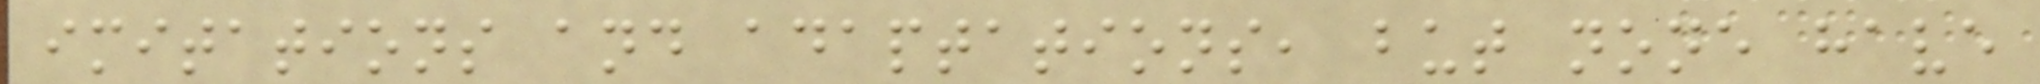imitations and adaptations, but none have
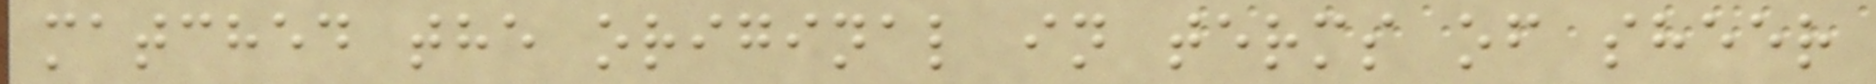matched the original in terms of sheer
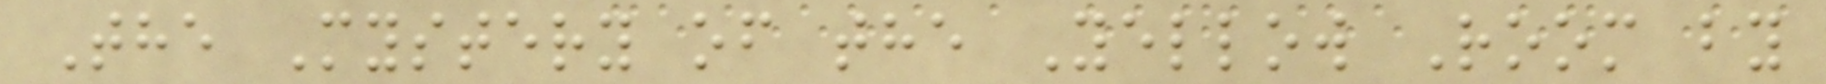The Mystery of the Yellow Room by
